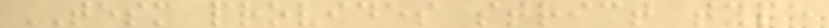TESM provides strict type
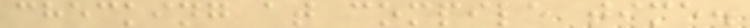checking at compile time.
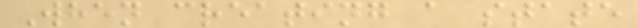When creating a state
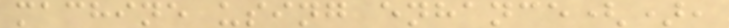machine using enhance(),
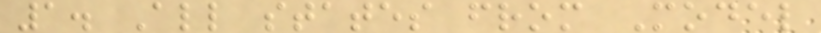1. All states from Model
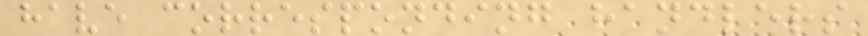have corresponding handlers
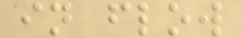in flow
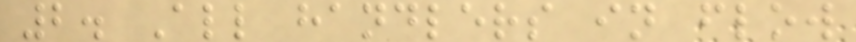2. All handlers in flow
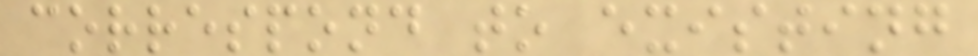correspond to existing
